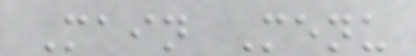Main Menu
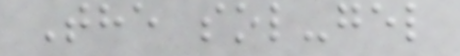The sol-gel
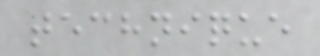technique
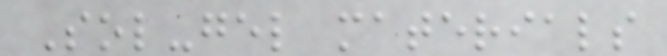Sol-gel materials
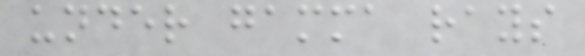under gamma rays
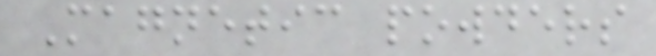Magnetic powders
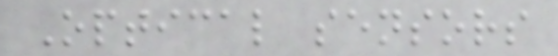Optical sensors
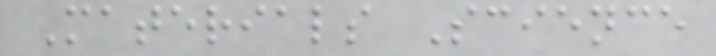Materials Science
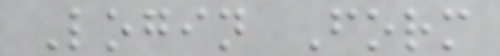Login Form
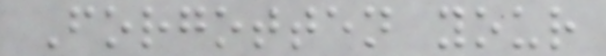Forgotten your
